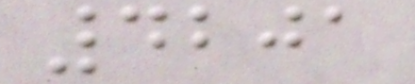4201
